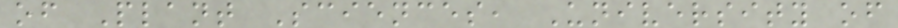of Plant Sciences, University of
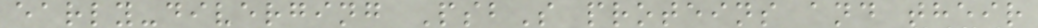early-diverging PsbS proteins and their
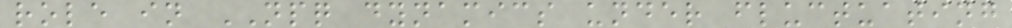role in NPQ dynamics under fluctuating
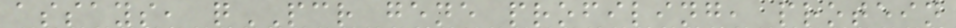assays, qPCR gene profiling, protein
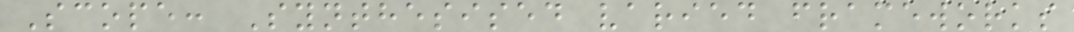Scope: Synthesised varied frameworks
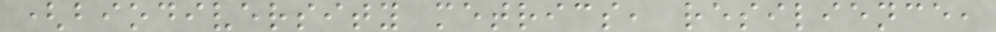(biodiversity metrics, resilience,
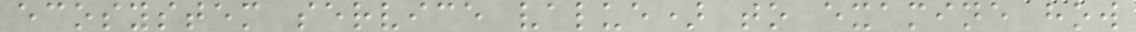ecosystem service value) to examine how
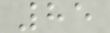85
